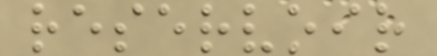reservoir
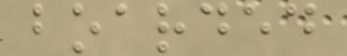boarded
